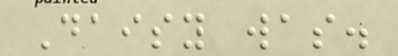Daisy was.
